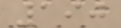190
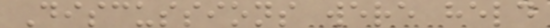Discussions were held
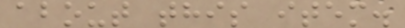about this item.
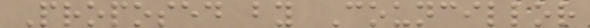Proposed by Councillor
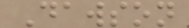Dawson
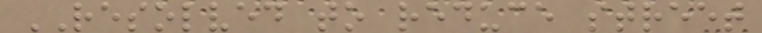RESOLVED to reduce street
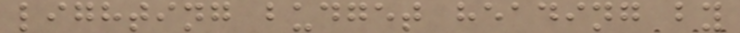lighting budget heading by
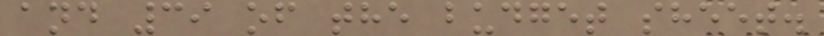and 39 of the budget sheet.
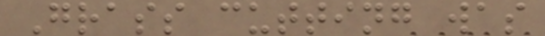Grass cutting was
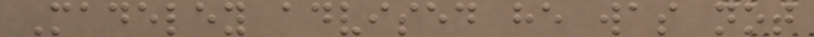Madeley advised he was not
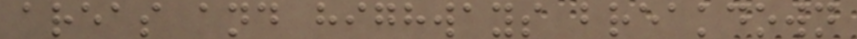areas and highways breakdown
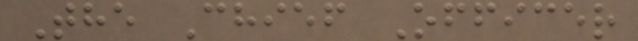The Chief Officer
